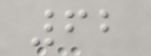62
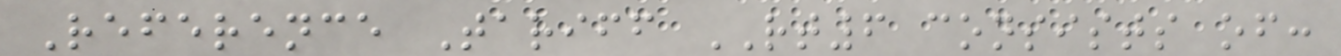Reference Tariff RT6 consists of:
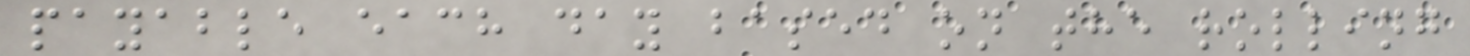payable each day based on the rolling
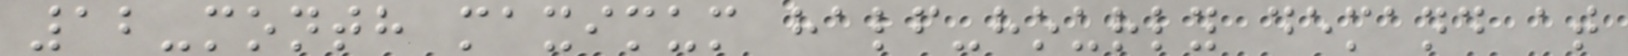12-month maximum half-hourly demand at
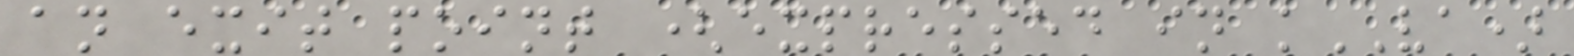an exit point (expressed in kVA)
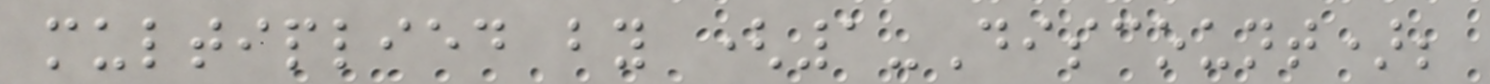multiplied by (1-Discount);
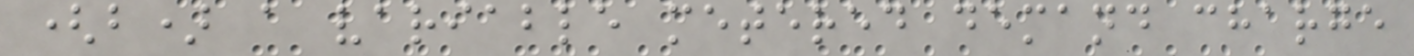(b) a variable metered demand charge
